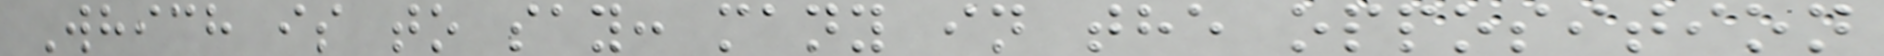Which is to say: many in the opposition
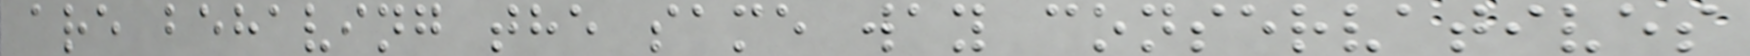are behaving the same way conservatives
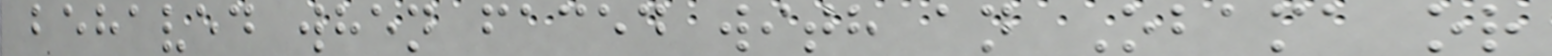behaved when faced with an Obama or
